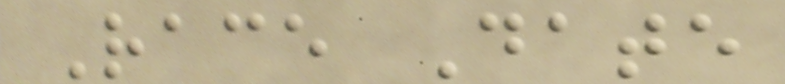Race Date
